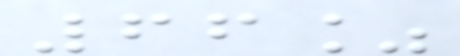66%
